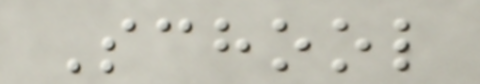School
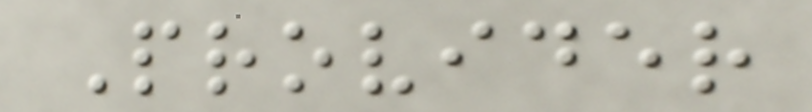Provider
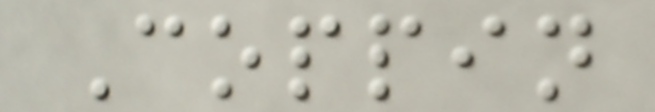Coppin
